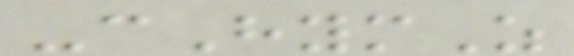-cHymZ
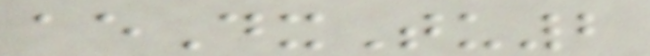aeDxTu2
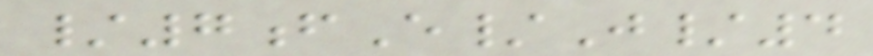/7fE/J/4
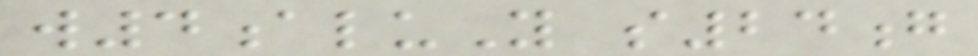w4aluY s24g
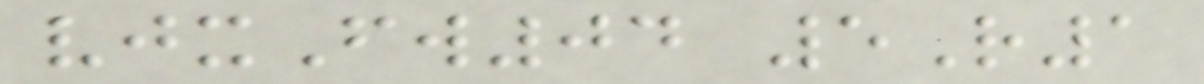vjxFw04 5R1
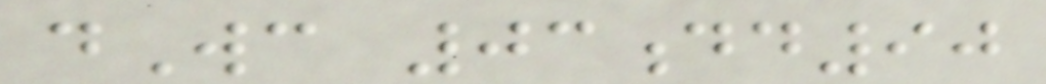dWc 03dd90
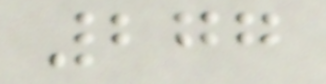277
